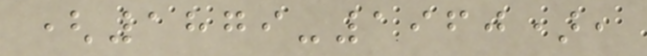(1879-1960),
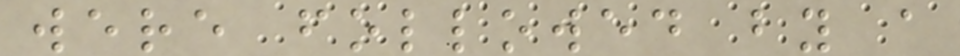were followed by a
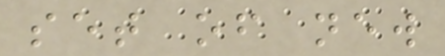set of new
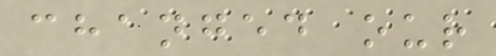changed our
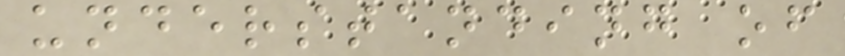understanding of
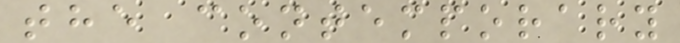the contemporary
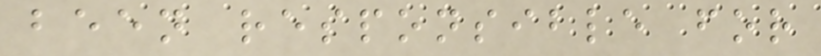been responsible for
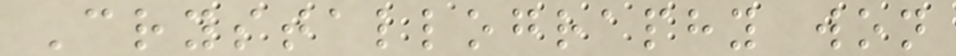Crystallography won
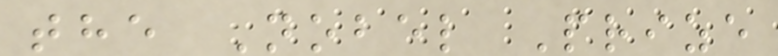the Nobel Prize
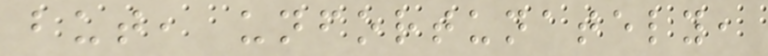but, unfortunately,
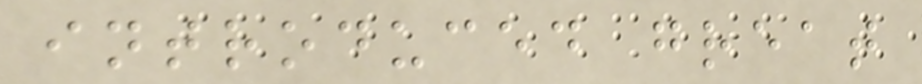introduced great
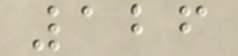126
